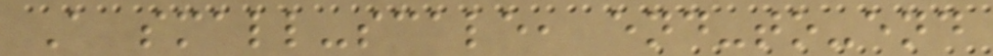A small-scale, end-to-end
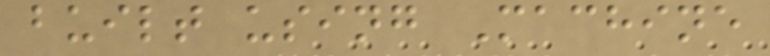built using Machine
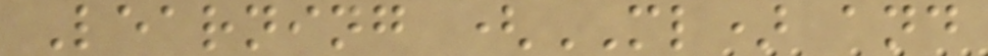Learning (ML) and
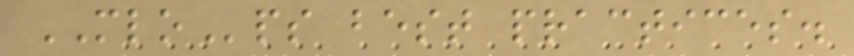MLOps best practices.
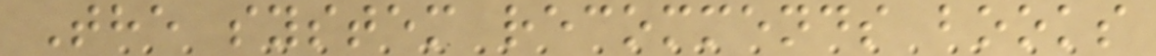The system recommends books
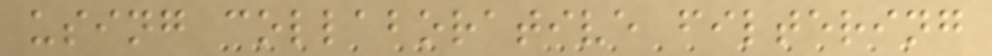using collaborative filtering
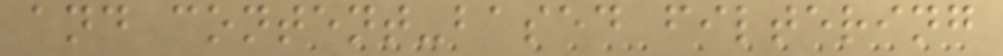and content-based filtering
